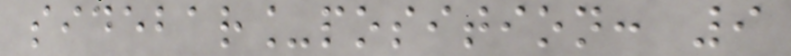sidebar_position: 9
